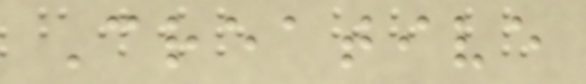Creative
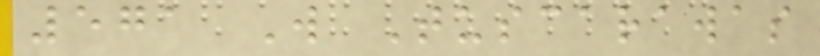571 W Tuscarawas
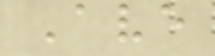Ave
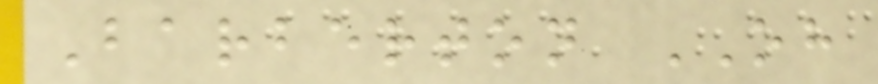Barberton OH
